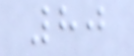80
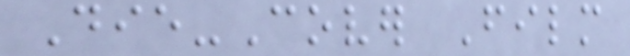Die-Cover Film
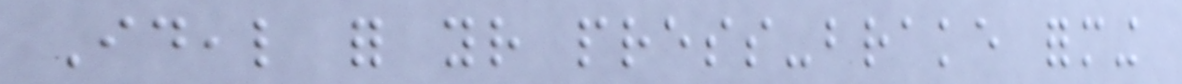Ideal for your press-brake forming
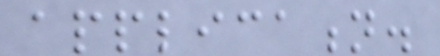application.
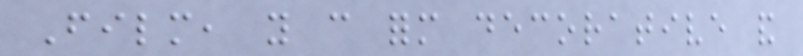Film, you can form decorative and
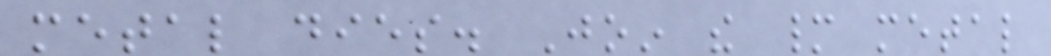metal dies. Join the many metal
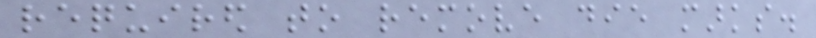required to remove die marks.
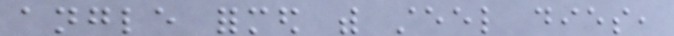angle formed with steel dies,
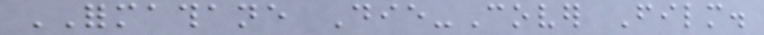FORMATHANE Die-Cover Film.
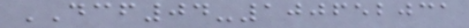DCF04-100652031
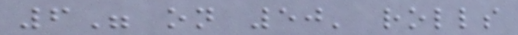6" on 50' rolls
